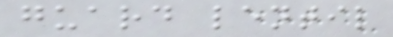guard lentil
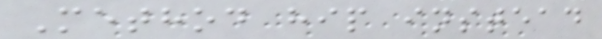Method hip instead
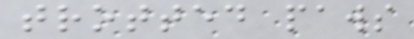trotted paws
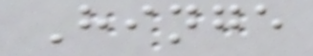Hinge
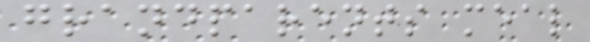grandparents meal
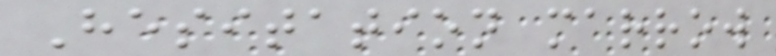Hesitation marrow
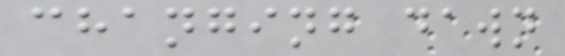changing dawn
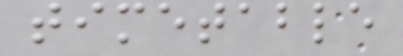timetable
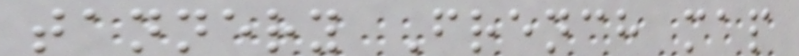tannery French map
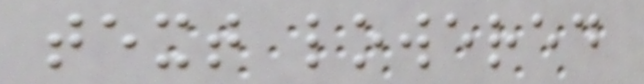text lowered
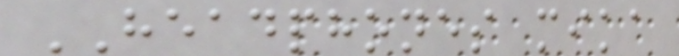HEADPHONES mika
